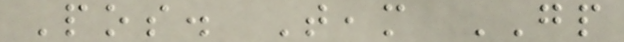Pos. Team GP
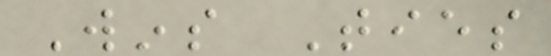Wins Ties
